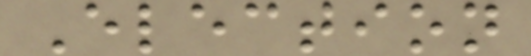Election
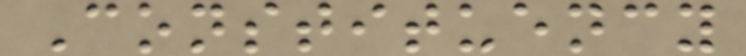Constituency
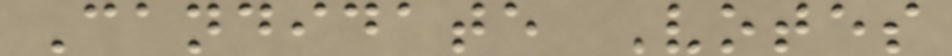Candidate Votes
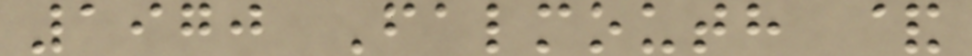1970 Falmouth &
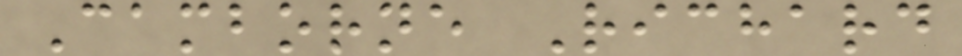Camborne Richard
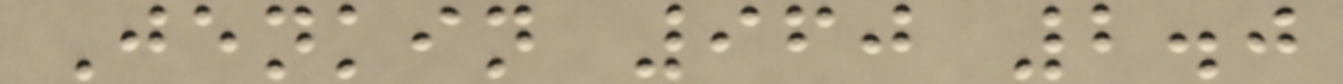Jenkin 960 2.0
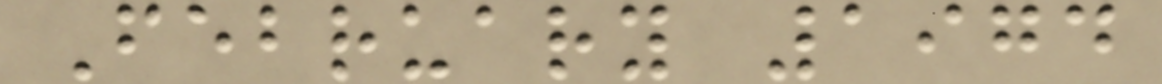February 1974
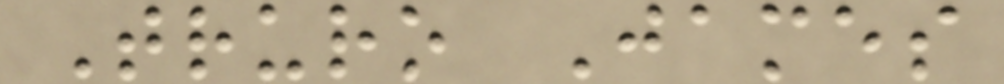Truro James
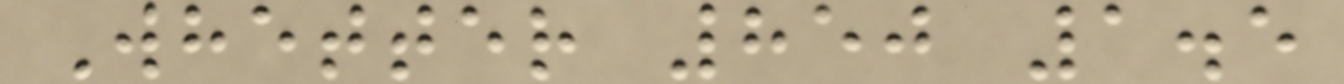Whetter 850 1.5
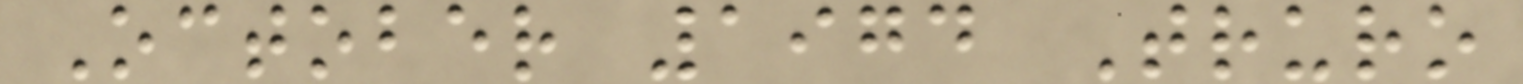October 1974 Truro
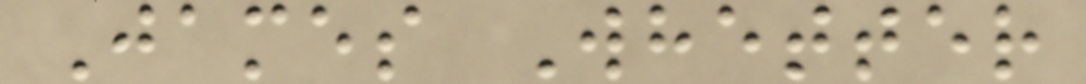James Whetter
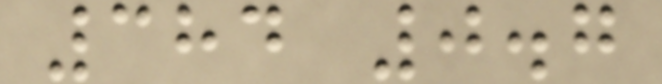384 0.7
